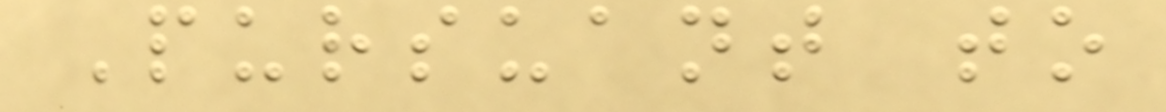Pursuant to
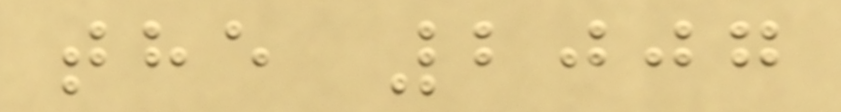the 2007
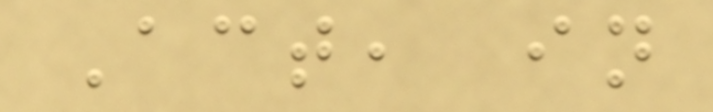Act, in
